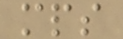mps
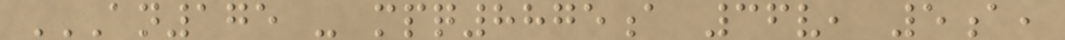AN175 - MPQ8875A 36V, 5A,
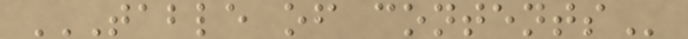TABLE OF CONTENTS
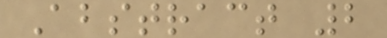Abstract 2
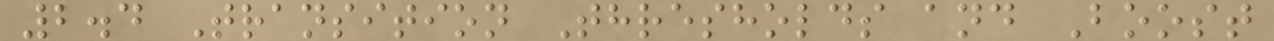2.4 Transition Thresholds and Boost
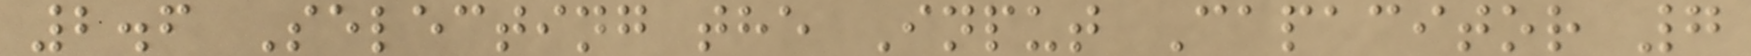2.6 Selecting the Input Capacitor 7
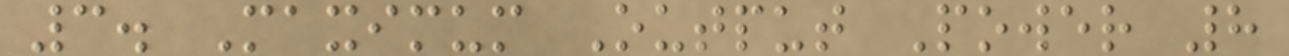3. Maximum Output Power 8
